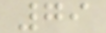79
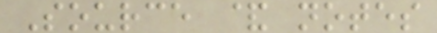Source & notes
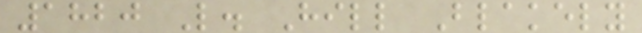1820 L. Hill Blakely
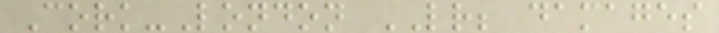Cork-London LR; damages
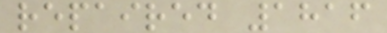repaired 1816
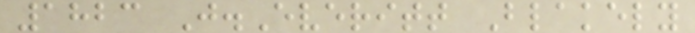1823 J.Everitt Blakely
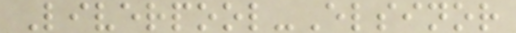Liverpool-Elsinor
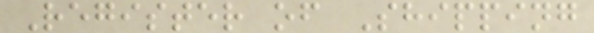Register of Shipping
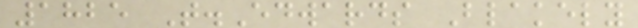1825 T.Edwards Blakely
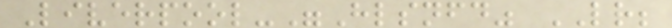Liverpool-"Hlsnfd" LR;
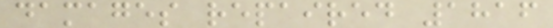damages repaired 1816
